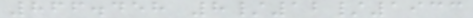866.458 8/12/1933
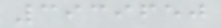3939650
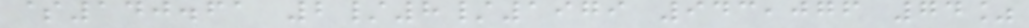$140.61 2/8/1979 943,076 74%
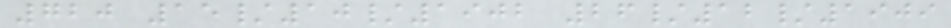720 15/10/1902 26/12/1909
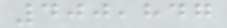400,847
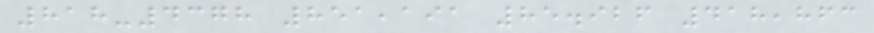818-4378 851,191 85.926 418,863
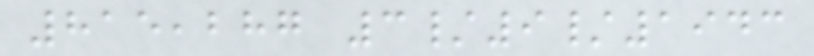815,287 3/9/1943
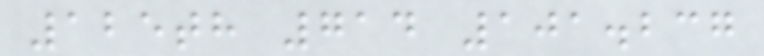125th 714 101.237
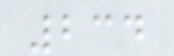234
